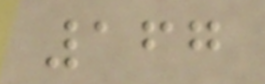167
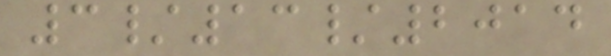3/13/2014
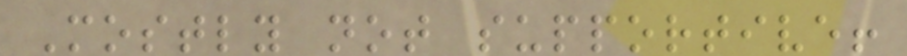Mostly not supportive!
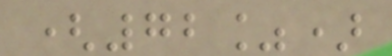(72%)
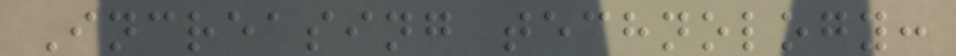Increasing technology:
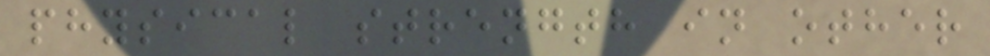physical strength in other
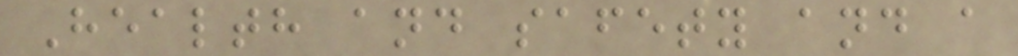Health and safety and a
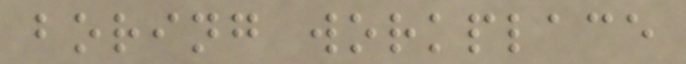boring workplace
